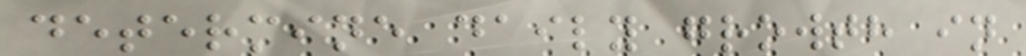determine daily growth in
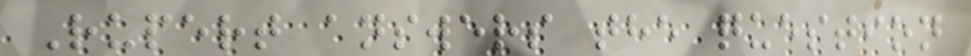Rupert answers the question
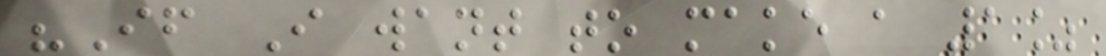"If I want to make a 1%
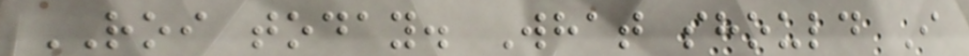ROI today. What should I
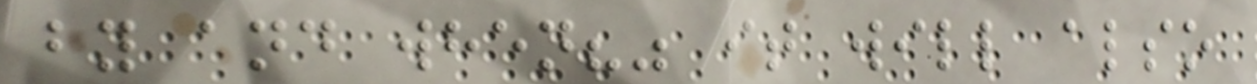by and when?" it will also
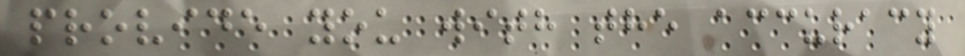provide you with the accuracy
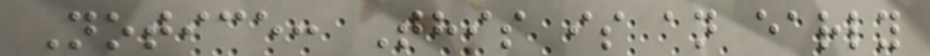Notice: This is an early
